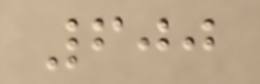600
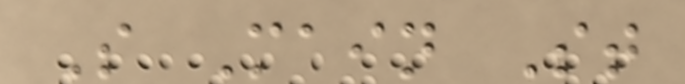S Main St
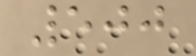500
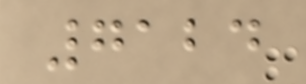7124
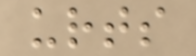urts
